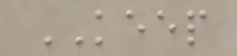KEEP
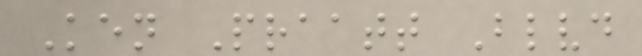Ken Praatt Blvd
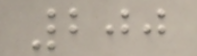200
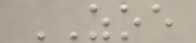ZOE
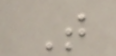T
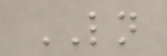LN
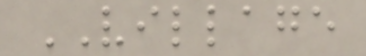VILLAGE
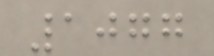1077
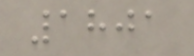1801
